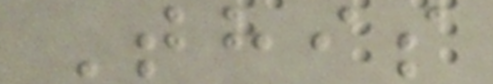This
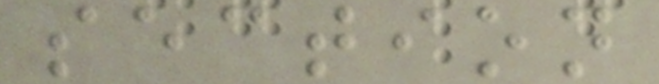section
